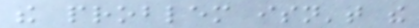the problem isn't the
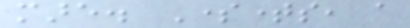mare. Sometimes, a
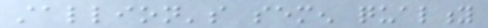stallion's semen quality
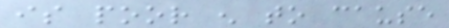is poor enough to cause
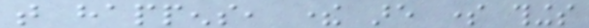that happens, there are some things
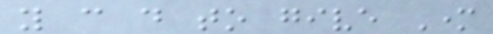you can do to give Mother
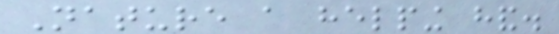Nature a helping hand.
